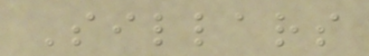Sillars
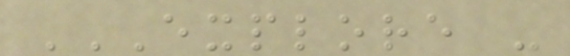EXPLORE -
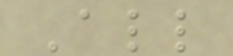All
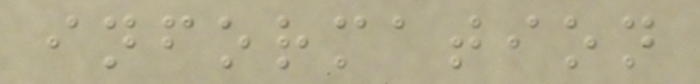information
